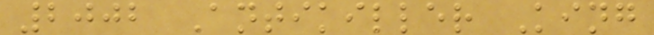2002 Antikiller King
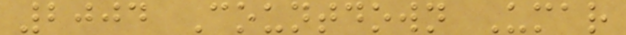2004 Countdown Umar
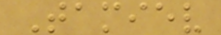Tamiev
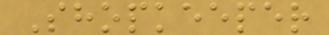Shopkeeper
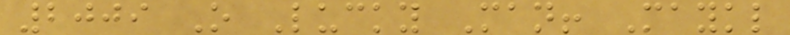2009 O Lucky Man! Maykl
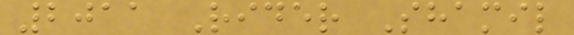2011 Rider Shamil
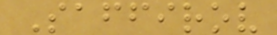Saffirov
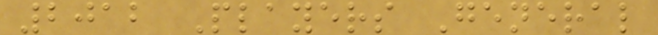2012 Players General
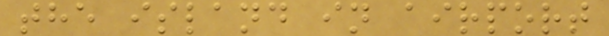the island in airport
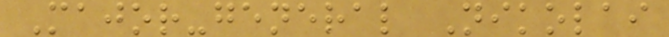Major-general Nikolai
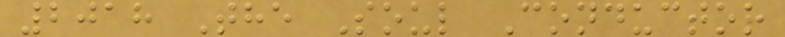2018 The Soul Conductor
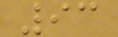93
